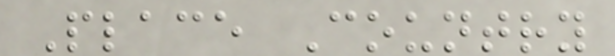Place Country
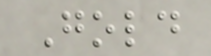Gold
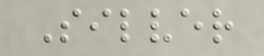Silver
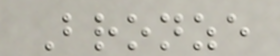Bronze
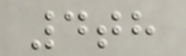4th
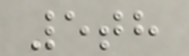5th
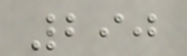290
